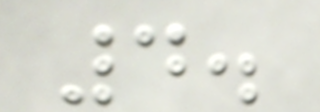4.
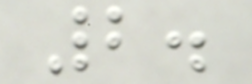2.
